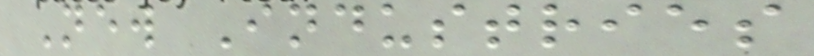New Industries
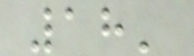18'
